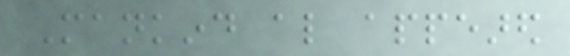Mankind also appeared
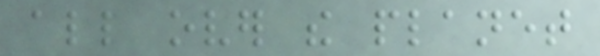all over the planet
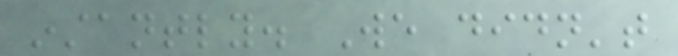instantly. We didn't
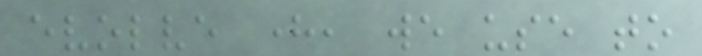evolve here, we use to
